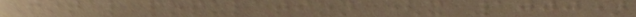Total population (x 1000)
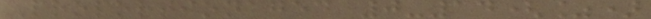Proportionaged 0-14(%)
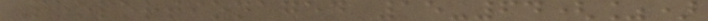Proportionaged 15-64(%)
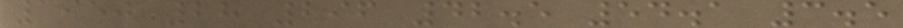1950 28 296 42.5 54.1 3.5
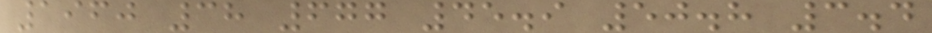1960 38 677 45.9 50.8 3.4
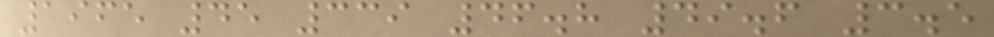1965 45 339 46.8 49.6 3.5
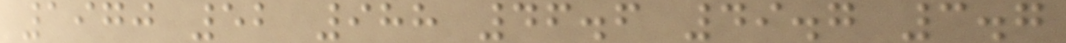1970 52 988 46.6 49.7 3.7
